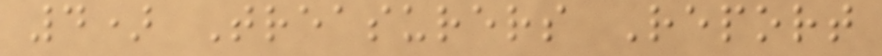4) Treasurers Report
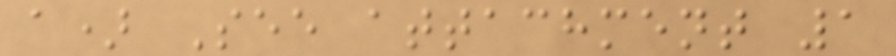a) See attachment 1
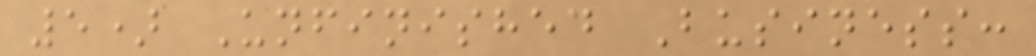5) Unfinished Business:
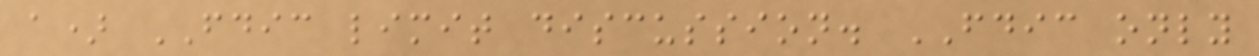a) FDIC limit discussion. FDIC only
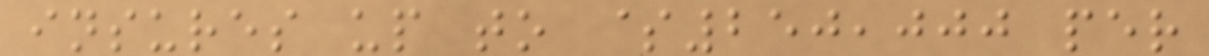insures up to $250,000 per
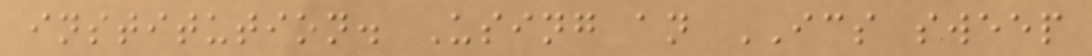institution. Using an ICS sweep
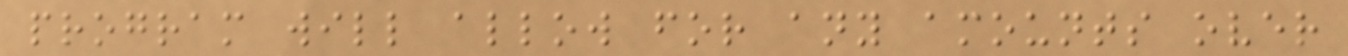program will allow for any amounts over
